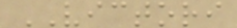VICTORI
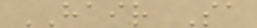HAIR Sa
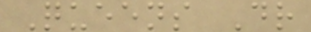Queens Dr
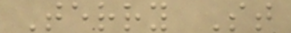Terry St
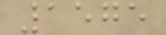1575
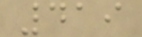419
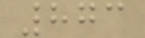873
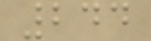244
